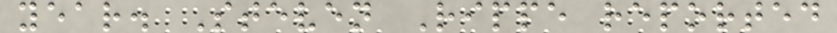year. Steven Rippe reported
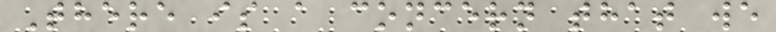There is a concern that we
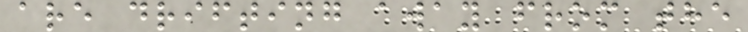are drifting away from the
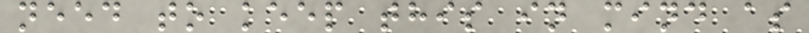need to keep this in mind as
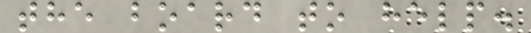the board to help.
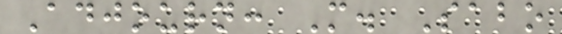Adjourn: M. Sabo
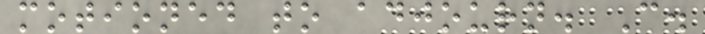motioned to adjourn. C.
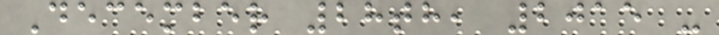December 28th, 2015 -
